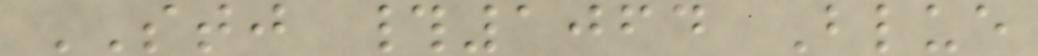STJ #1064 Blue
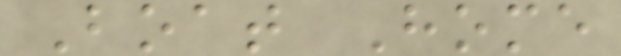Boat Home
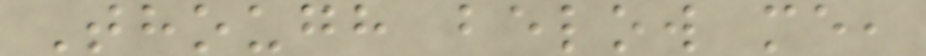Though below me,
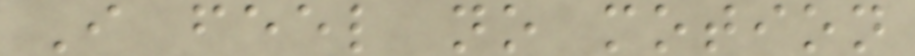I feel no motion
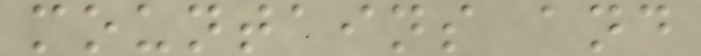mountains and
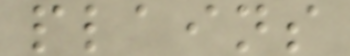plains
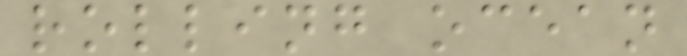rolling ocean
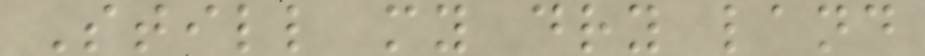Still my dry land
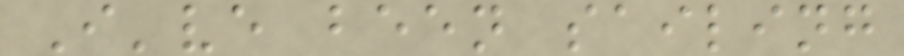I've been sailing
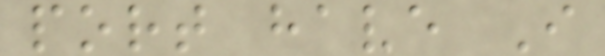port have I
